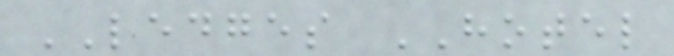LEDGES HOTEL
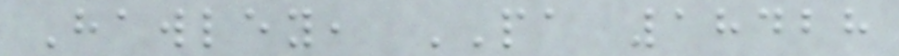Hawley, PA 18428
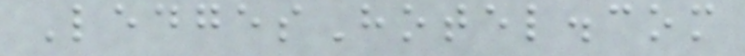LedgesHotel.com
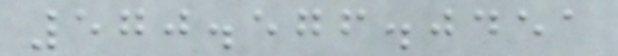570.576.0451
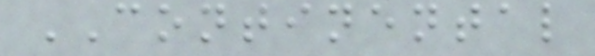CONTINENTAL
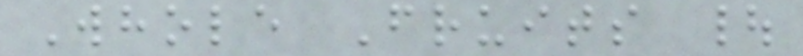Whole Fruits |
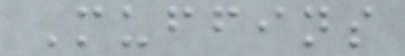Muffins
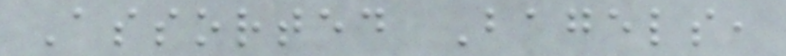Assorted Bagels,
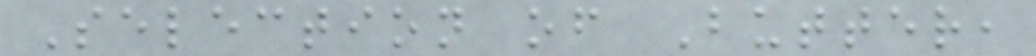Selection of Butter,
